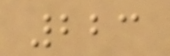223
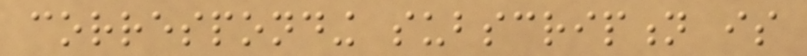corresponding subscription is
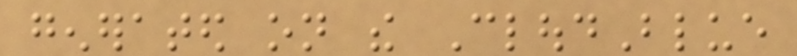generated on the CloudBlue
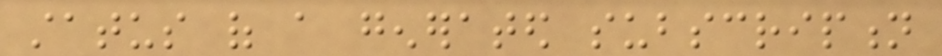status of a generated subscription
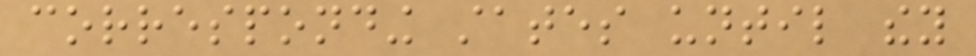corresponding states until they
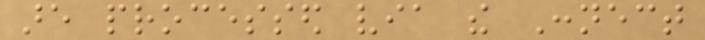are processed via the Connect
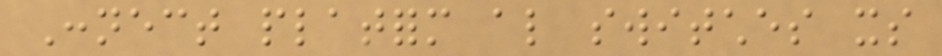Connect platform also switches its
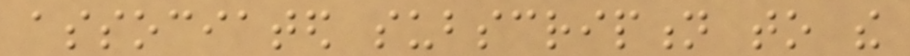associated subscription to the
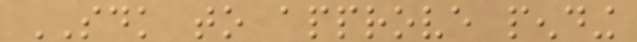SDK to approve pending
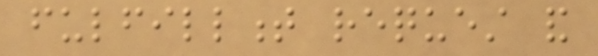fulfillment request and
